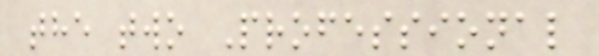the two Professional
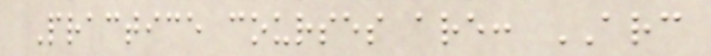Practice courses are: ARC
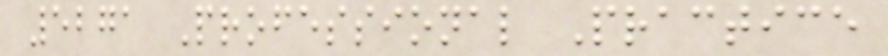5271 Professional Practice
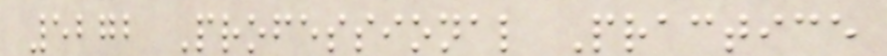5272 Professional Practice
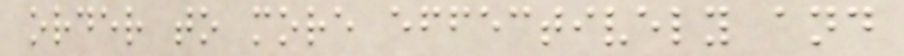order to more effectively and
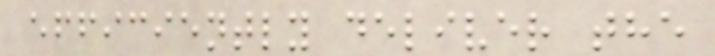efficiently deliver the
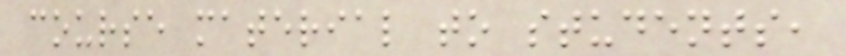course material to students,
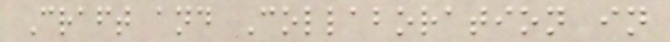Craft and Collaboration in
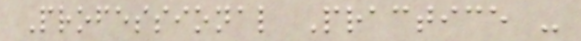Professional Practice -
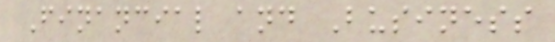Financial and Business
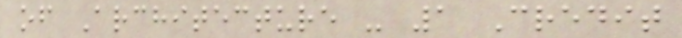of Architecture - 1 Credit
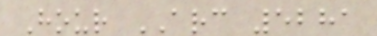Hour ARC 5281
